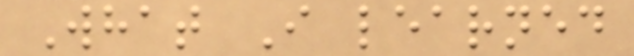What I learned
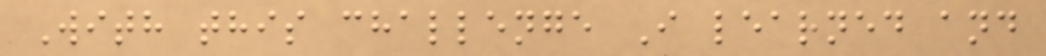With this challenge I learned and
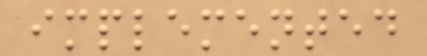implemented
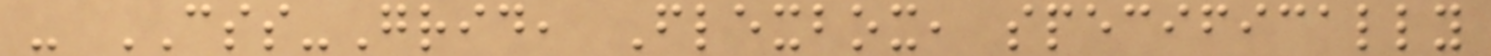- CSS-Grid, Flexbox, specifically
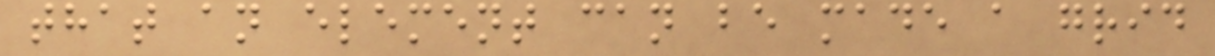that an element can be made a grid
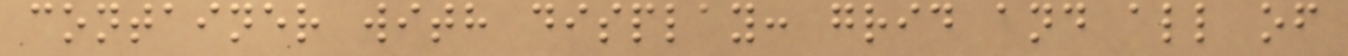container with display: grid and all of
